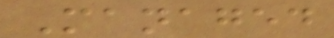Managed
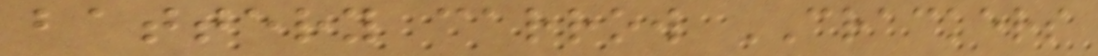battery carrow CRACKERS
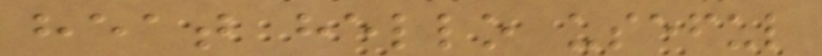heat hello useful
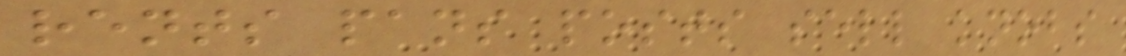rents pans posts sell knobs
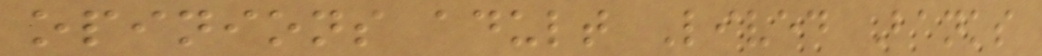opinions adult Lived Banks
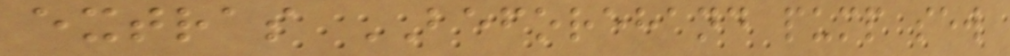extras BEFOREHAND pump sew
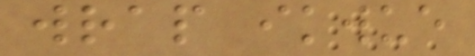wrap ikwue
